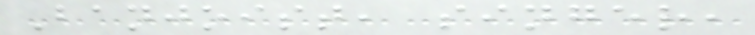Banjoist, singer,
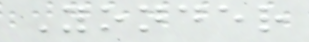Yonder
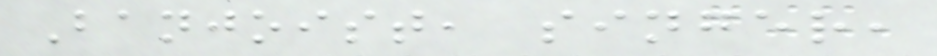Banjoist, singer,
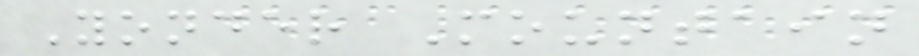Yonder Mountain
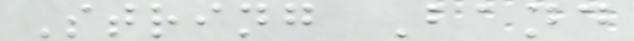String Band
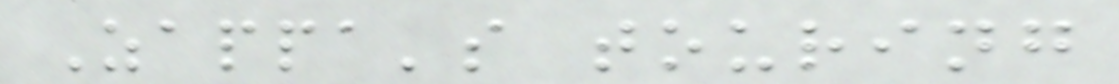Zappa's touring
